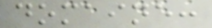domaine:
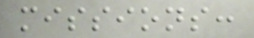missions:
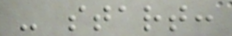- start:
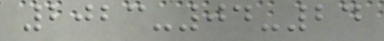2023-04-24
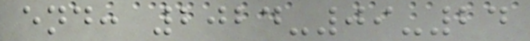end: 2024-09-24
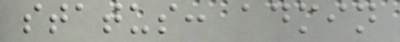status: admin
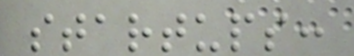startups:
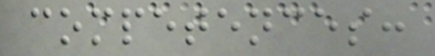competences:
